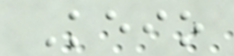Keio
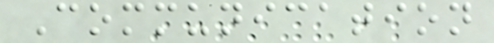Communication
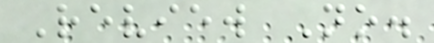Review No.
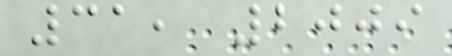31, 2009
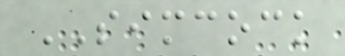SIMCOCK
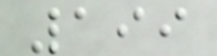199
